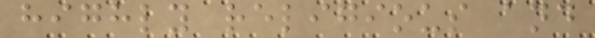highly religious and
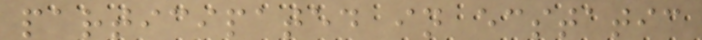participated in ecstatic
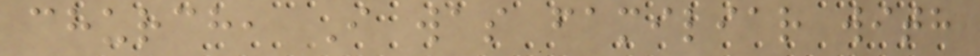church, I was familiar with
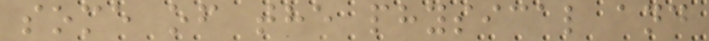some of the physical and
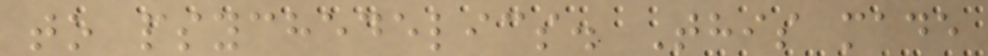to psychedelics. This made
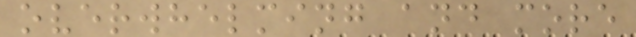overwhelming and more
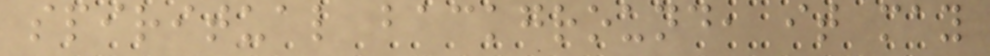spiritual background, it may
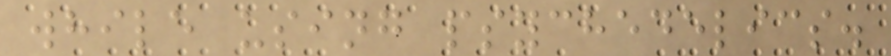while using psychedelics.
